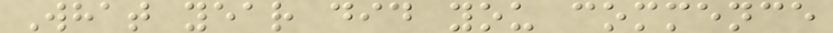What year did you commence
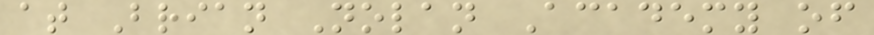at Brian Nolan Academy of
